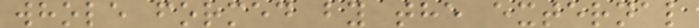whole formed by the external
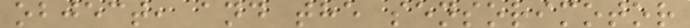object, and the sensorimotor
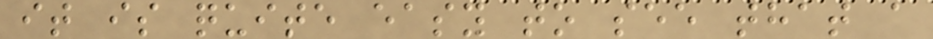it is quite easy to see that a
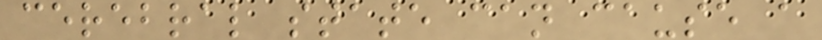cerebral state can cause a
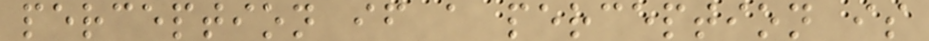perception if a perception is
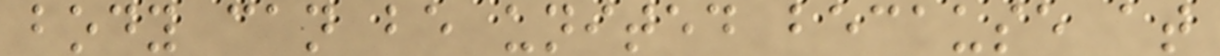body can be united because at
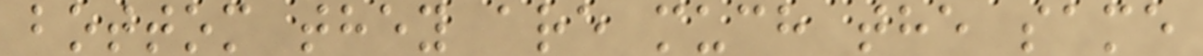bottom they are much the same
